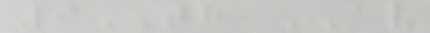9TH AV
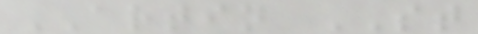ARTIN ST
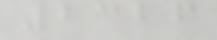2326
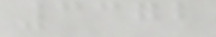3372
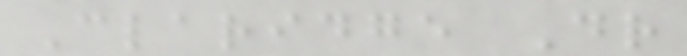Claridge Dr
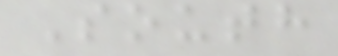South
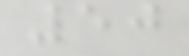50
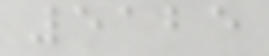5125
